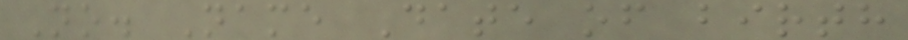No. Name Date of birth
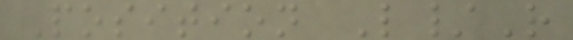Position L/R
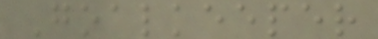Goalkeeper
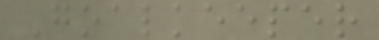Goalkeeper
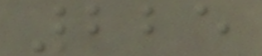225
